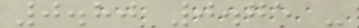0.80 0.75 -
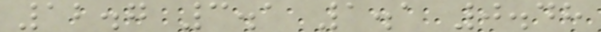12.7 3.1 1.1 0.48
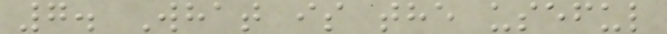7. What is the useful
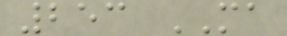253 MA
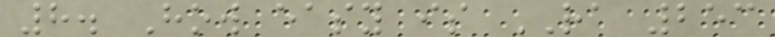8. How easy is RA 253
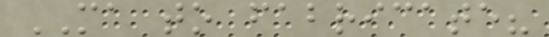MA to fabricate?
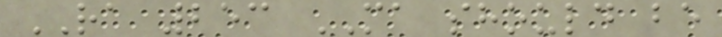RA 253 MA should be
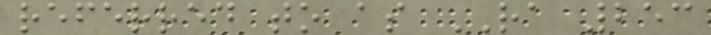referred to as RA 253
